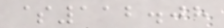$112.08
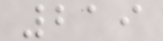219
